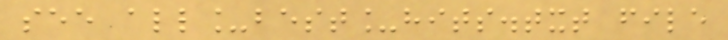see all_best_hits.txt file
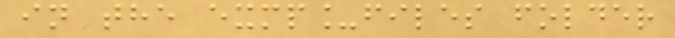in the exmp_files folder
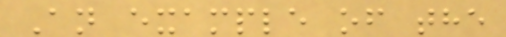An example of the
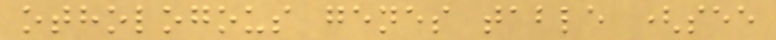othologous genes table (see
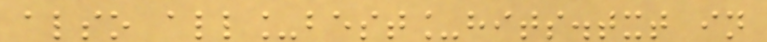also all_best_hits.txt in
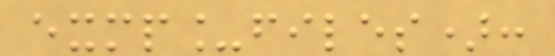exmp_files):
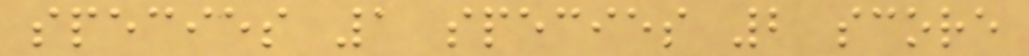species 1 species 2 score
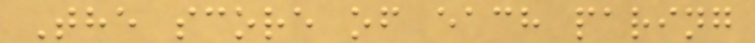The score of each paring
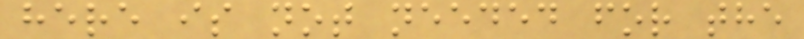here is not needed for the
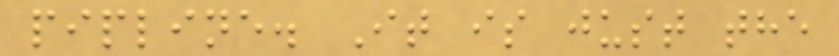pipline. It is just the
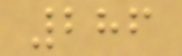286
